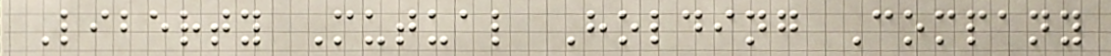Liberty Mutual Holding Company
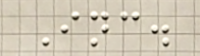Inc.
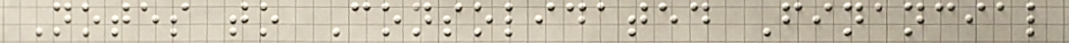Notes to Consolidated Financial
